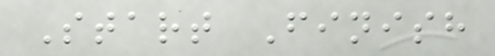Start Finish
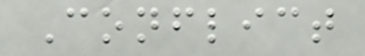Conflict
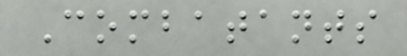Combatants
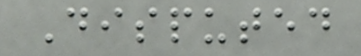Disputed
